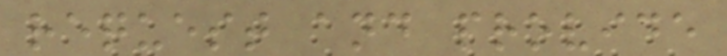request and provide
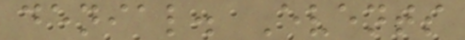denial. Events
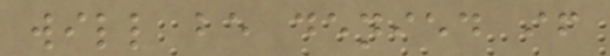will be denied if
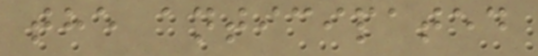the anticipated
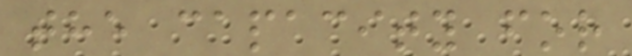the capacity for
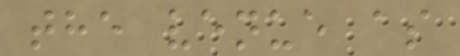the venue as
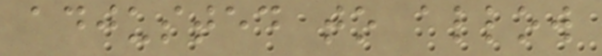adjusted to allow
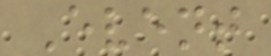Event
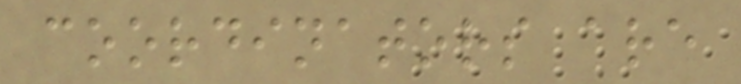coordinators are
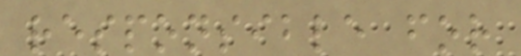responsible for
